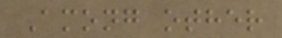Among other
